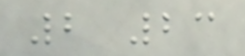2 23
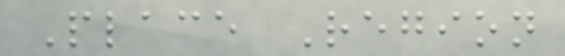Place Region
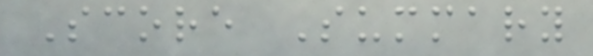Score Summary
